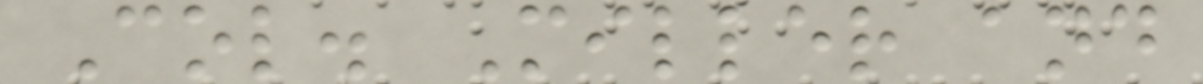Col. Miller and
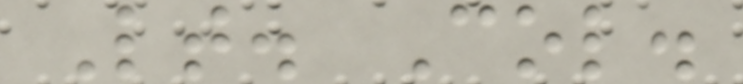Lt. Col.
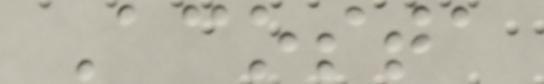Acosta
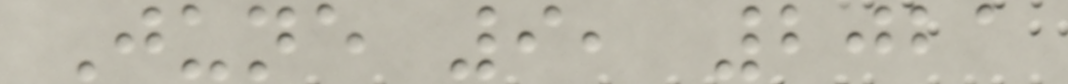June 9, 2021
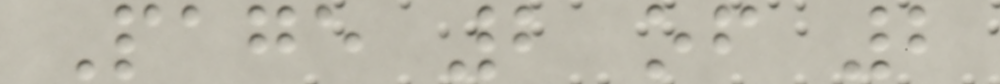Page 2 of 2
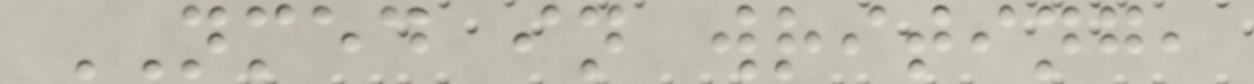NMED in writing,
